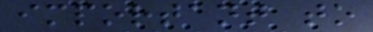important to
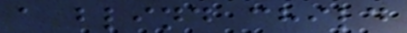a blind child
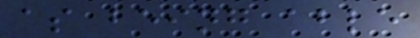as being able
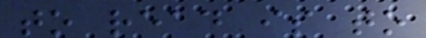to read is to
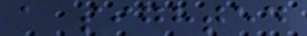a sighted
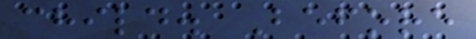child. Before
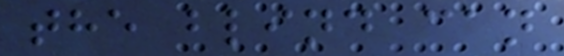the blind can
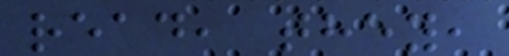read, they,
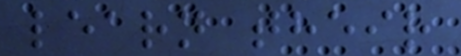learn their
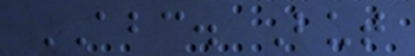ABC. But
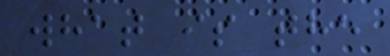what is the
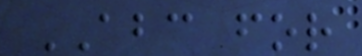ABC for
